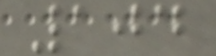104
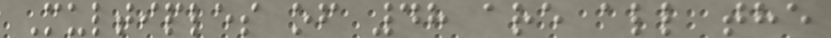Multiples of 48 are all the
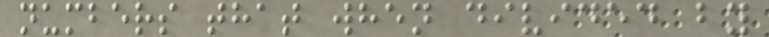numbers that when divided by
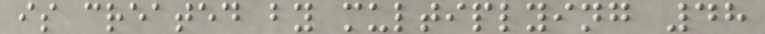is created by multiplying 48
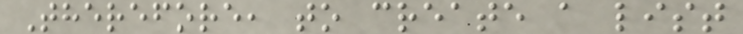Therefore, to create a list
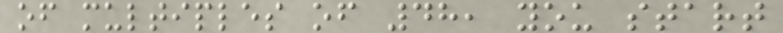of multiples of 48, you start
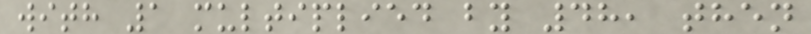with 1 multiplied by 48, then
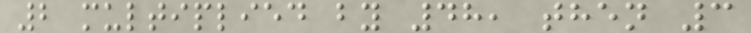2 multiplied by 48, then 3
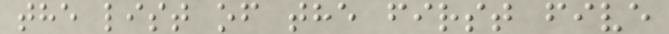the list of the first five
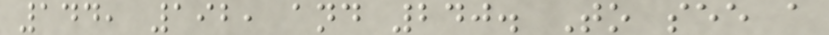144, 192, and 240. To see a
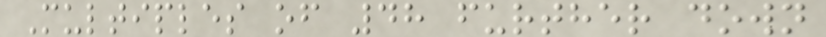Multiples of 48 further down
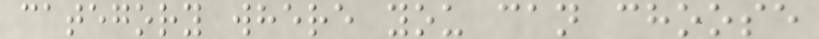category where you can choose
